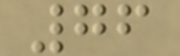76
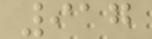917
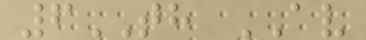6TH AV
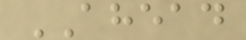AHEAD
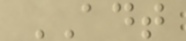ADT
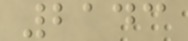2143
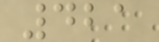421
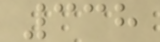338
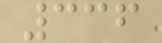336
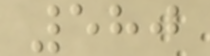580
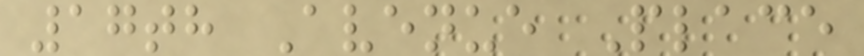17th Avenue Place
